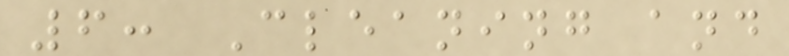6: Cleaning and
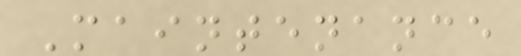Maintenance
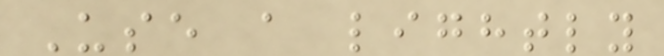Use a lightly
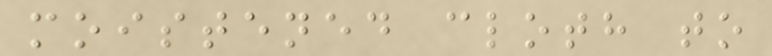moistened cloth to
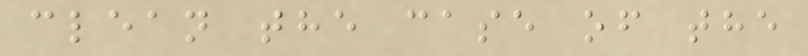clean the case of the
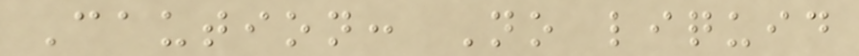Caution: No liquid
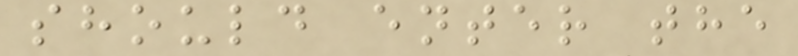should enter the
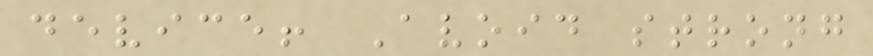device! Avoid strong
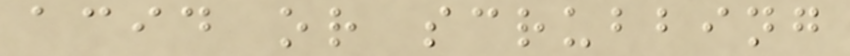acid or scrubbing
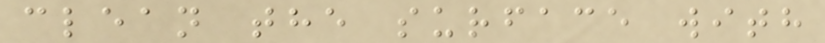clean the surface with
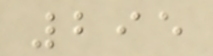295
